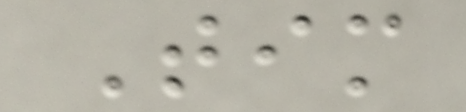Tim
